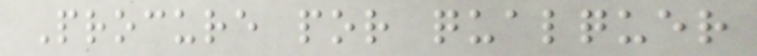Procure por qualquer
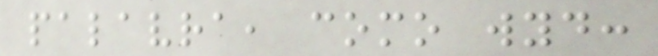palavra, como wyd:
